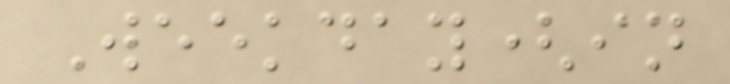Weekday(in
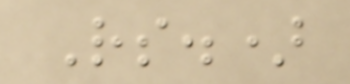Rs.)
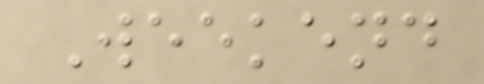Weekend
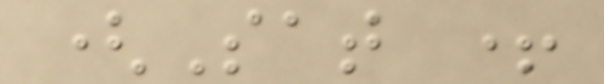(Sat +
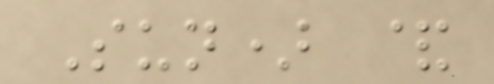Sun) &
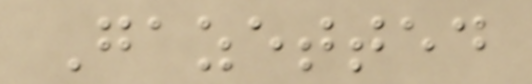Gazetted
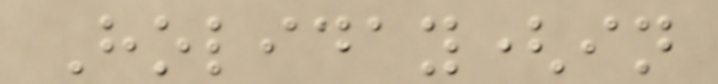Holiday(in
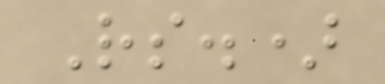Rs.)
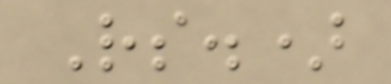Rs.)
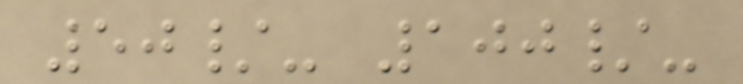50/- 100/-
